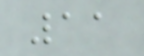11
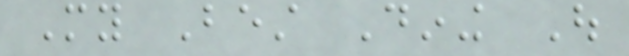My Best Dining Out
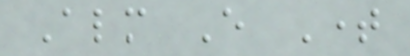Almost Every Time
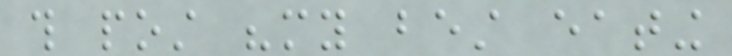this post "my best eating
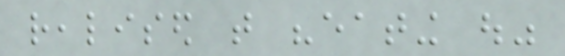realised that "eating out"
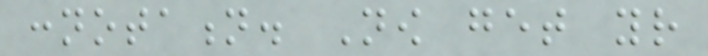connotation. Now get your
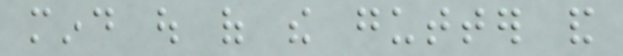mind out of the gutter and
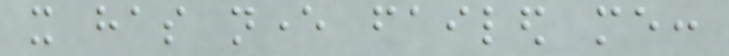it has never failed me:
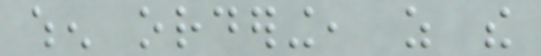when ordering, as the
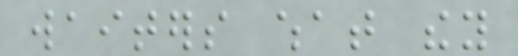waiters what they
